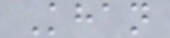Khan
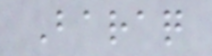Baraq
